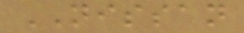NISSAN
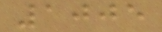1005
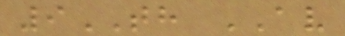9TH AV
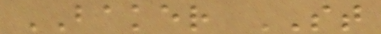BAKER ST
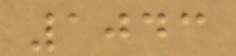1043
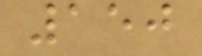150
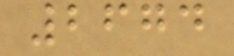2674
